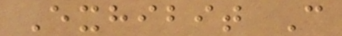Exhibit C
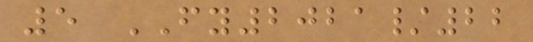5 FY2021/22
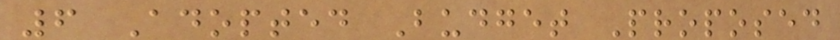6 Adopted Budget Proposed
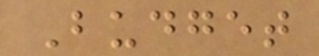Budget
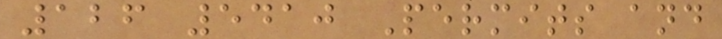126 5410 Permits and
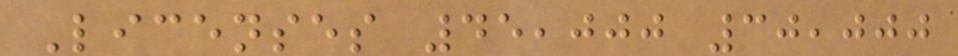Licenses 45,000 30,000
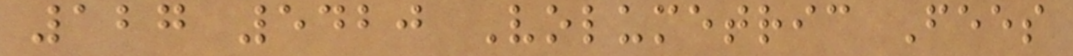127 5420 Volumetric Fees
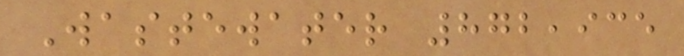Wastewater 872,935
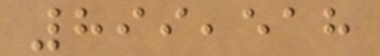899,518
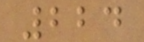224
